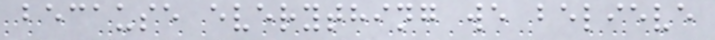because everything we believe
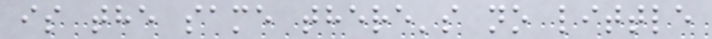is the same there's no little
